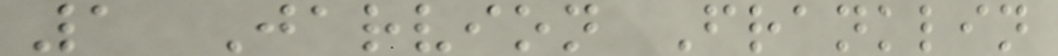1 Jarvion Franklin
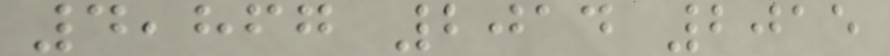4,867 2014 2015
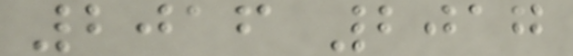2016 2017
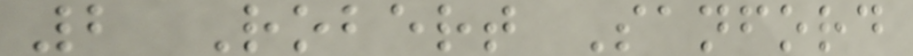2 Robert Sanford
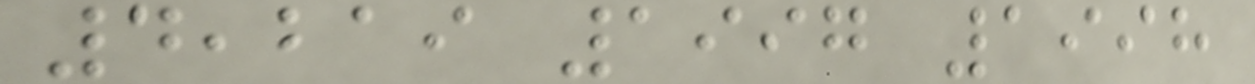4,219 1997 1998
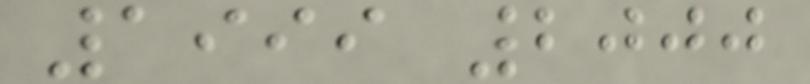1999 2000
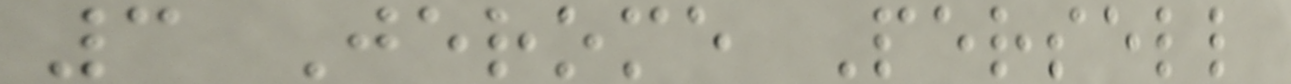3 Jerome Persell
